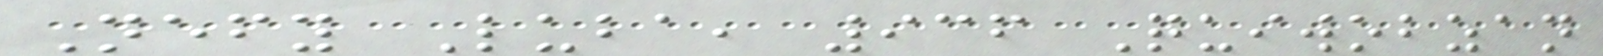Nefy Luba, 936 Quiwobzan
